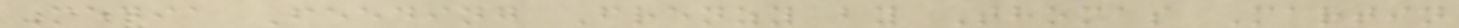Media Feeding Frenzy by Thomas Martin
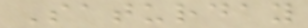Saturday
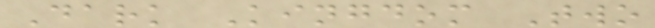Dark Kingdom Two
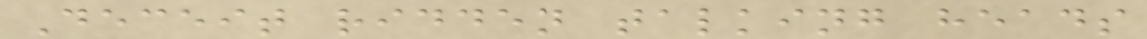Deceit ridden talking heads
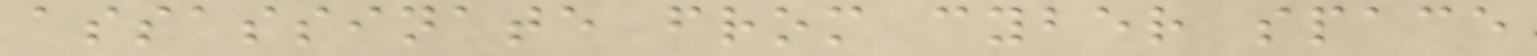assassinate from cyber space
